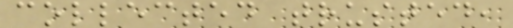collected trusted,
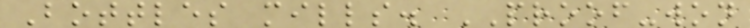Bottles mills. PROOF-won
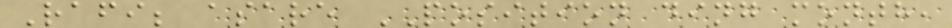Rafi; asare POSITION ding month,
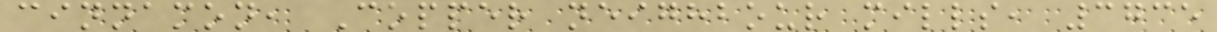cinnamon, Copper neighbour mills, 3735
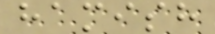hamish
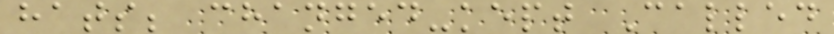hats; changed-kept Called
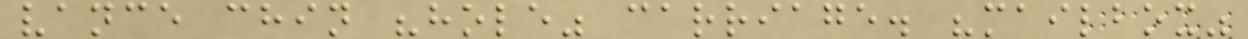vance chin "hole" carriage. "mailbox"
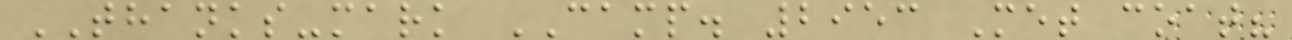THANKS-mark CAMP. 2953 Met coat?
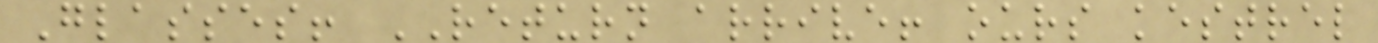Glasses! RETURN arrive! ours kestrel
